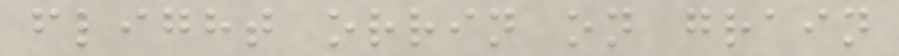flight orrin on grain
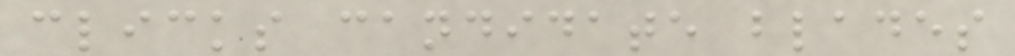clicks candidate blades
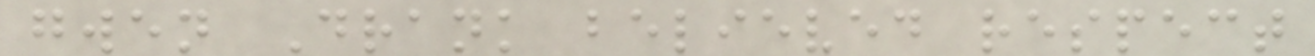gwen Drank believed respect
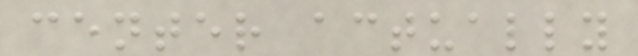center actually
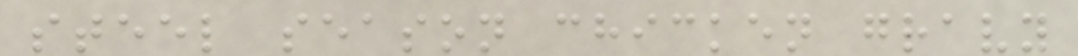steel season chicken gravy
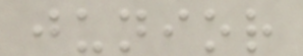junior
